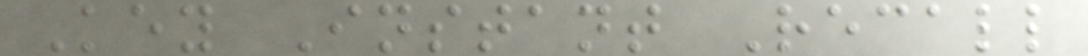Key Instant Recall
